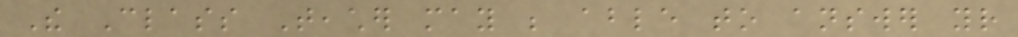The Class Teacher may be able to answer your
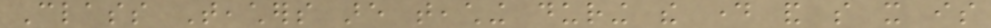Class Teachers are teaching during the day and so it is
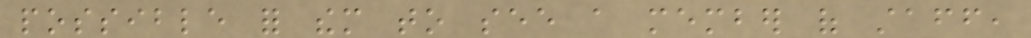possible for them to see a member of staff,
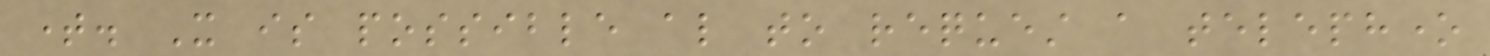time. It is possible also to request a telephone
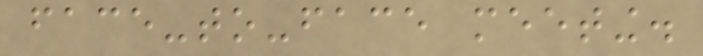face-to-face meeting.
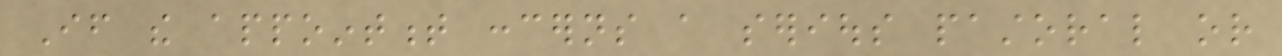If the appointment concerns a serious pastoral or
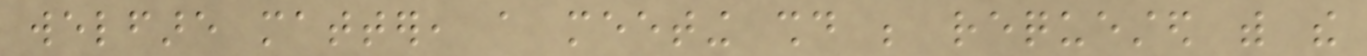welfare matter, a meeting should be requested with the
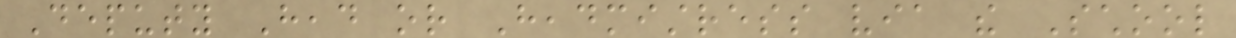Deputy Head or Headmistress via the School
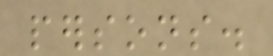persons.
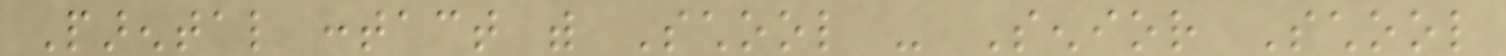Parental contact with School - Senior School
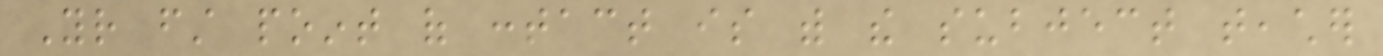Your first point of contact is with the subject teacher
